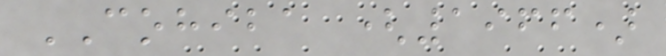COHIBA (1966)
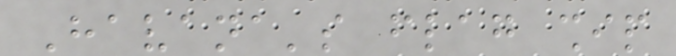Havana's flag ship
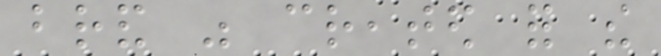brand was created for the
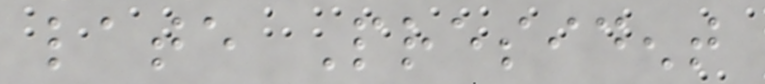late President
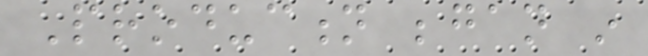Production began in
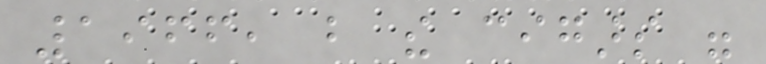1966, but the cigars were
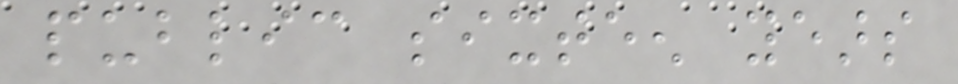public sixteen years
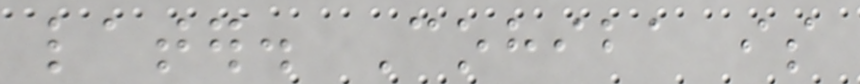later. Cohiba is
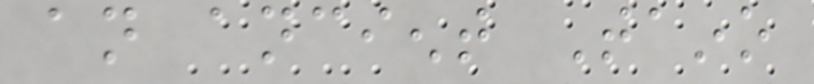an ancient Taino
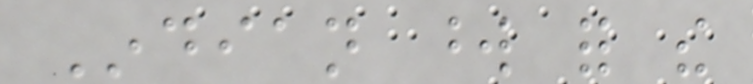Indian word for the
